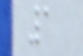1
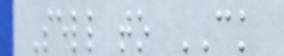Sell to CK
